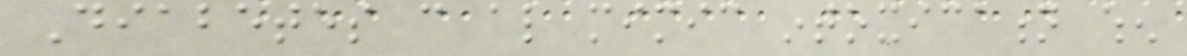Diabetes can also mimic intoxication when
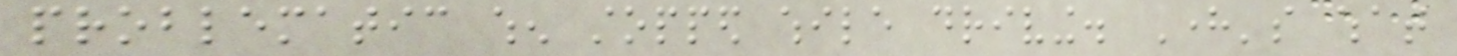problematic when stopped while driving. Here's what
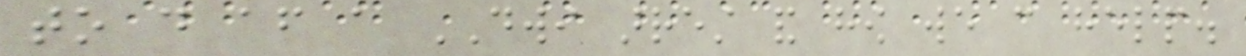to do after a DWI arrest and how we can help.
